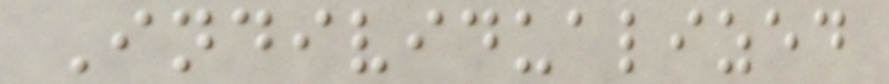Individualized
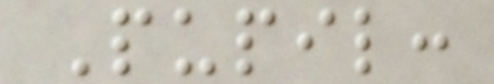Pupil:
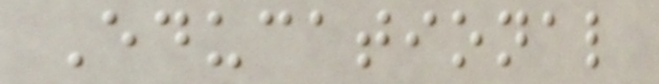Educational
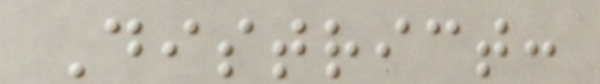District:
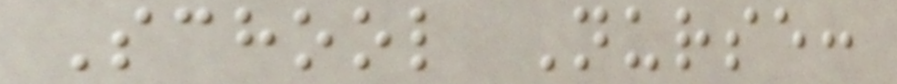School Nurse:
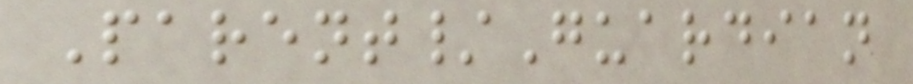Parent/Guardian
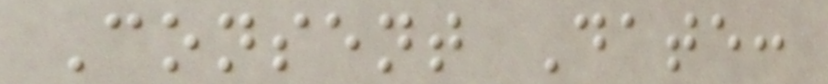Consent Date:
